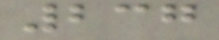237
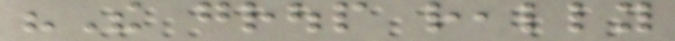"The group really
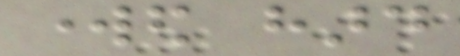worked hard
